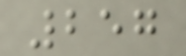257
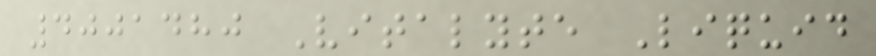4001480 Vitalyte Liquid
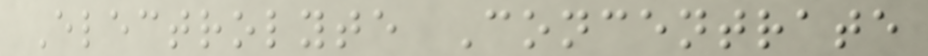Electrolyte Concentrate
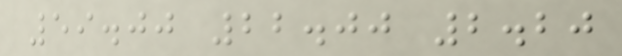59.00 22.00 2.20
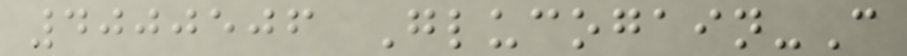4000506 Glucogain-C
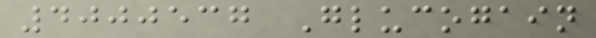4000537 Glucogain
